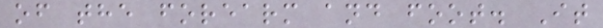of the forearm and foot. It
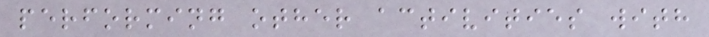performing other activities with
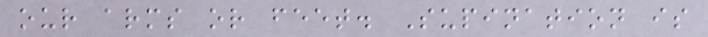our arms or feet. Supination is
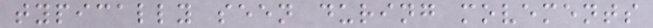typically seen during movements
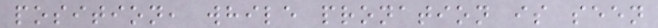position, while pronation is seen
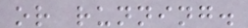or running.
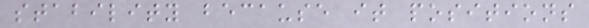stability because it positions
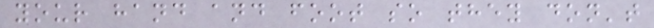your hand and foot so they don't
